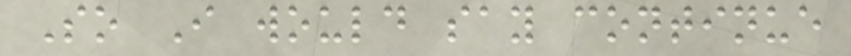So I would say continue
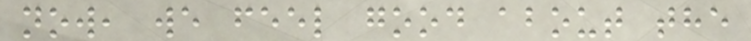now, we feel good about the
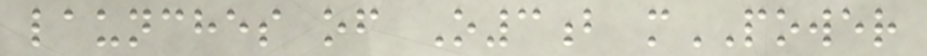launches of O3b mPOWER
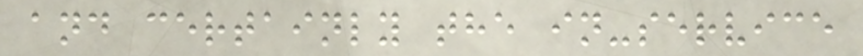and certainly the in-service
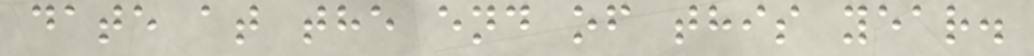date at the end of this year.
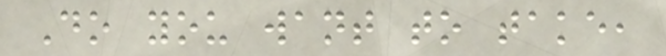Do you want to take,
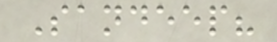Sandeep?
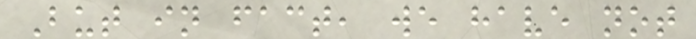But in fact, we have not
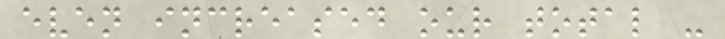even increased our total -
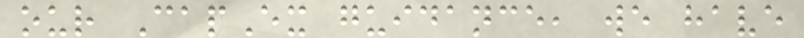our CapEx guidance, we have
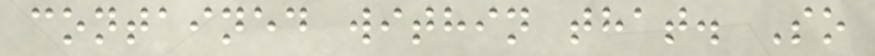contained within that. So
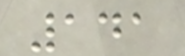141
